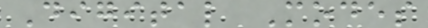Digital Modes
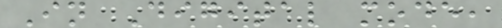In Digital mode,
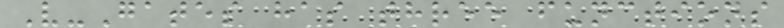V-Gates has three functions
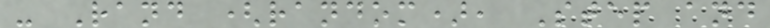- Rand (random), Step and
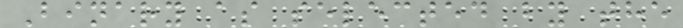Binary as selected by the
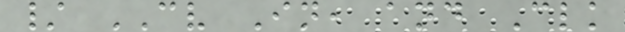/ CV In, and Clk
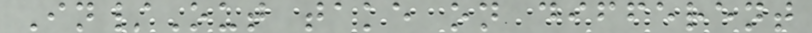In/Out take on different
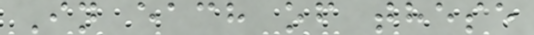In each of these
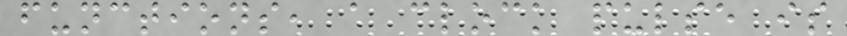functions, a clock pulse is
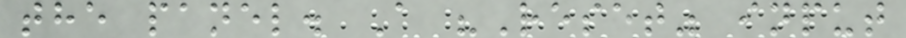the panel. A "Reset" input
